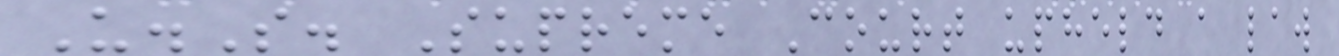U.S. Supreme Court upheld a law
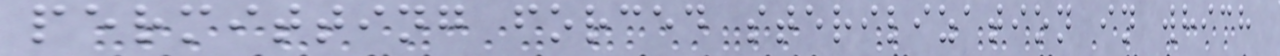permitting forced sterilization in which
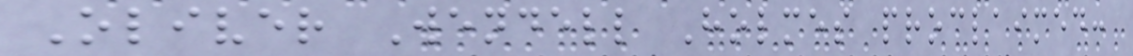Oliver Wendell Holmes proclaimed:
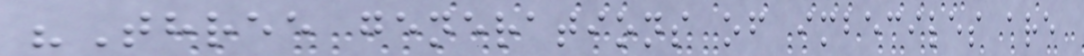"Three generations of imbeciles are
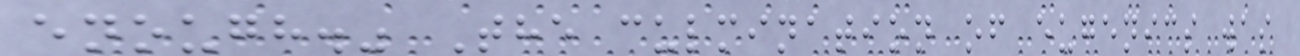enough." The culmination of eugenics was
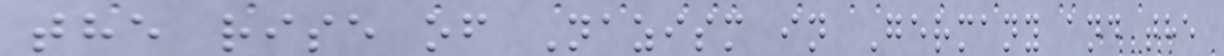the rise of Nazism in Germany and the
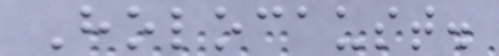Holocaust.
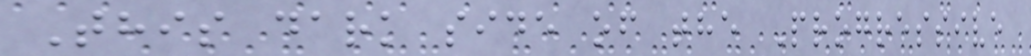This dark side of the Progressive
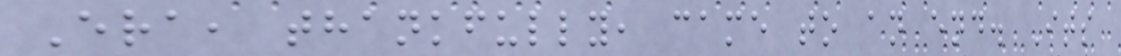Era, thankfully, came to an end. Its
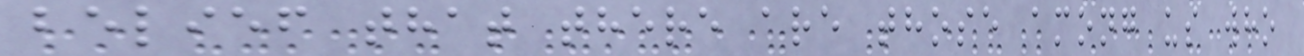belief that there are those among us who
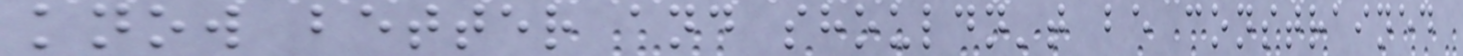know better and shouldn't be constrained
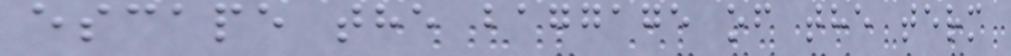escape the baggage of the term
